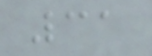31
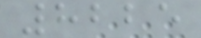8225
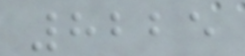8225
